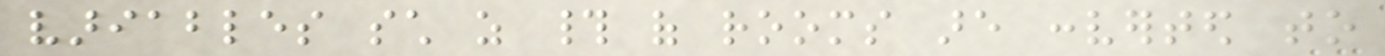variables such as # of rooms are converted to
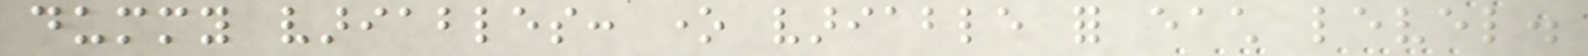dummy variables: one variable for each level.
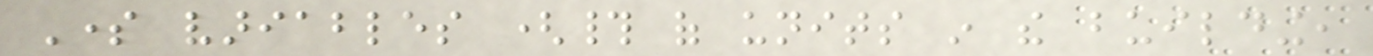Some variables (# of units in the building,
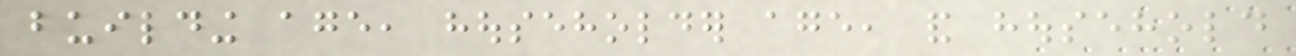building age, householder age, and household
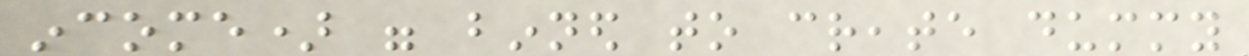income) were binned to create dummy
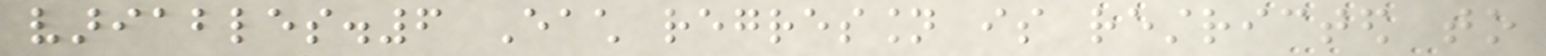variables.6 Each regression is restricted to
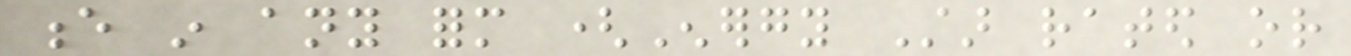e in any form (Energy Star rated or
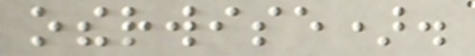otherwise).
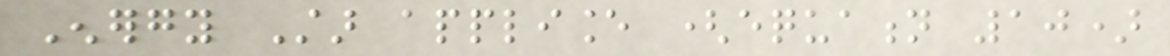Energy Star appliance (equation 10)
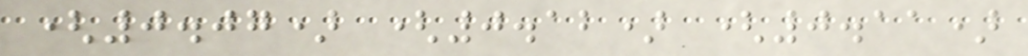(0.07) (0.12) (0.11)
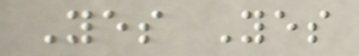Yes Yes
